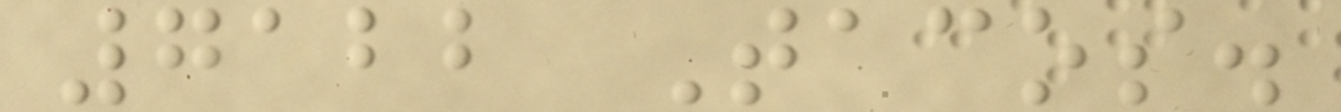7122 Tacos.
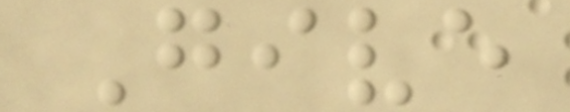Give
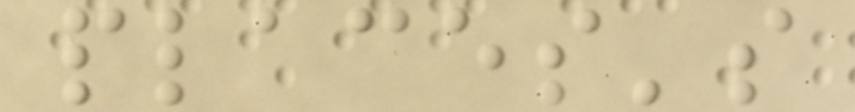places's
